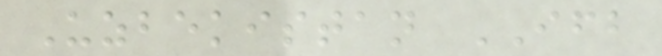Uzbekistan IFB
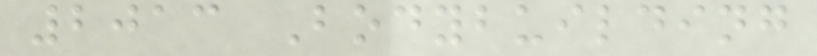2013 Bodybuilding
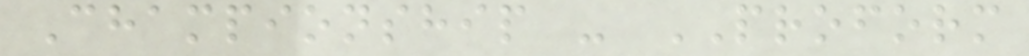Championship - PROFORM
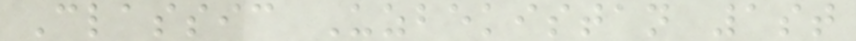Classic Uzbekistan 1st
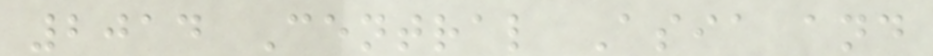2014 Central Asia and
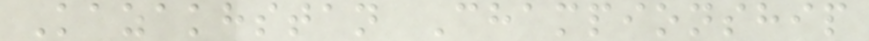Kazakhstan Championship
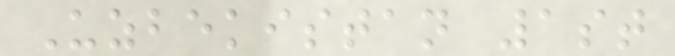Uzbekistan 1st
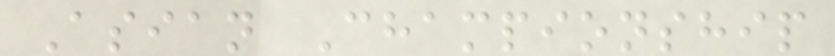Asian Championship
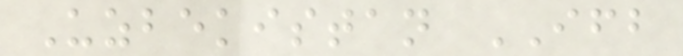Uzbekistan IFB
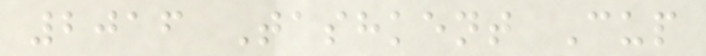2016 Tashkent Cup
